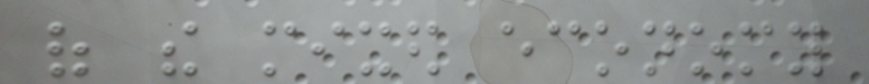of the mixed economy
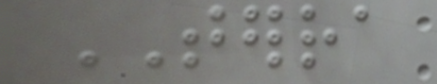TERRA
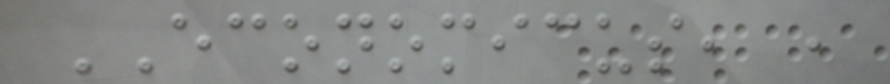ECONOMICUS, ,
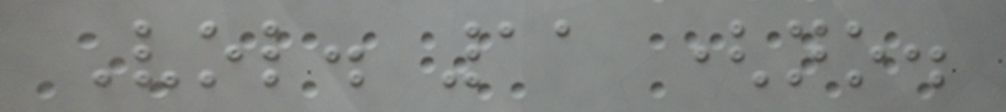Vol. 11 (no.
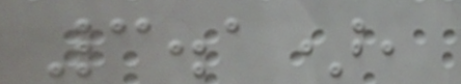3.1),
